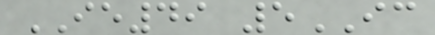IE49 5IC
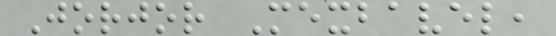Jorjor Mexbavel,
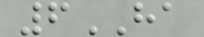6HA
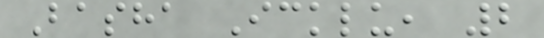Basha Icklu, 2
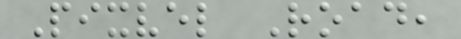Pixvel Road,
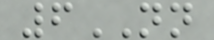6NN
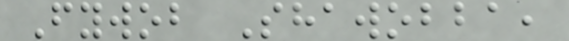Fywob Shawobba,
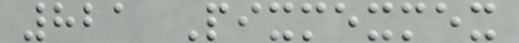821 Pixmexmex
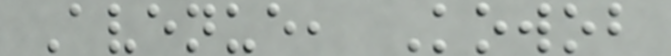Avenue, Kowob
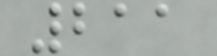211
